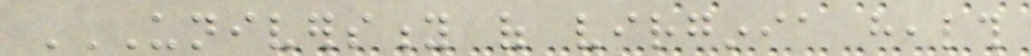UNIVERSITY OF VIRGINIA HEALTH
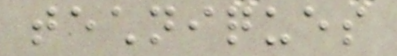techniques
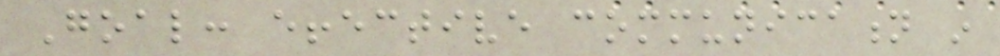Goal: effective communication in
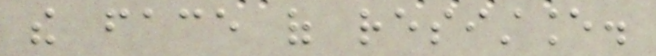the face of resistance.
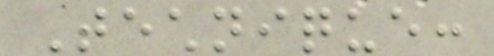Technique:
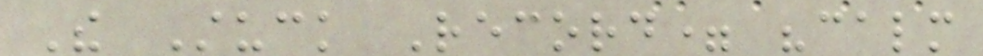The Stuck Record= "calm
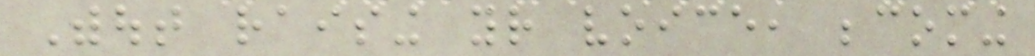Without raising your voice, becoming
